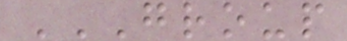GROUP
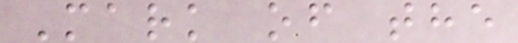Mark of the
